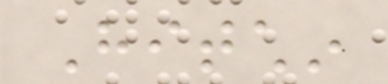Hitchin
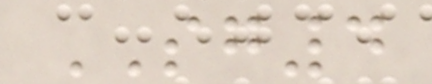SG4
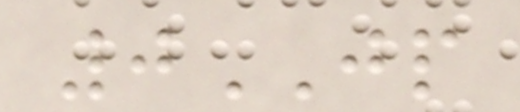0JP
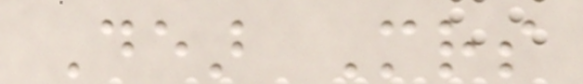Dear Mrs
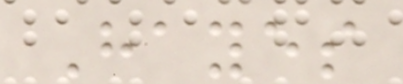Hayes
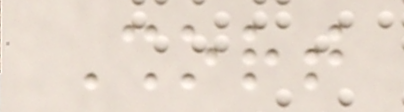Short
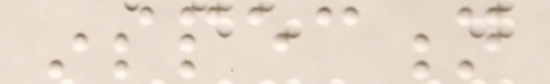inspection
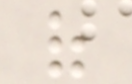of
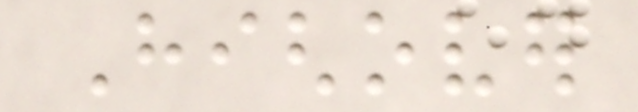Highover
